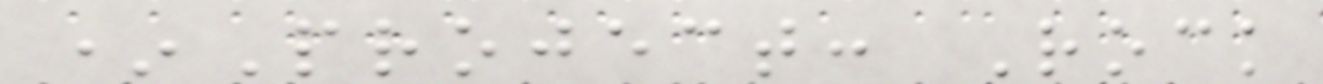*Project: Rock
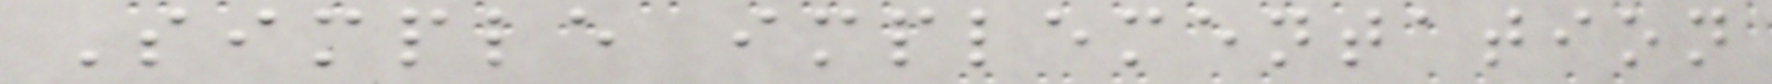Simple implementation
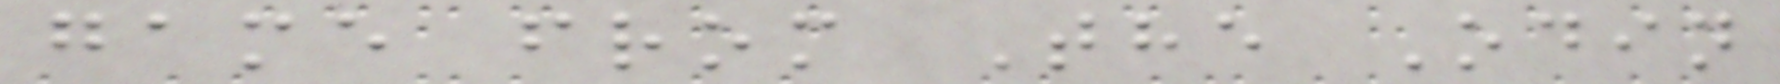game from The Odin
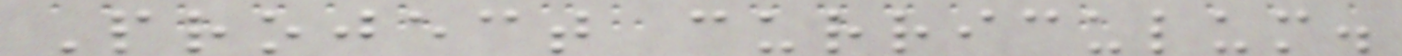Project curriculum.
